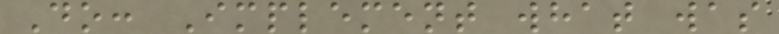Do: Implement what was
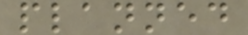planned
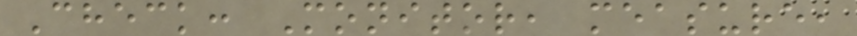Check: Monitor, measure,
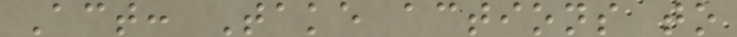Act: Take actions to
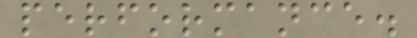performance.
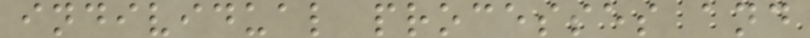individual processes and
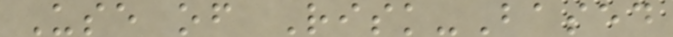Use of Risk-Based
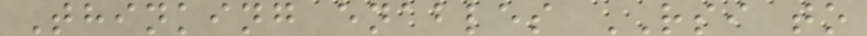Thinking enables RSI to
